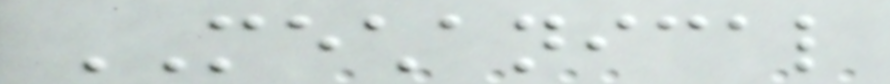MECHANICAL
